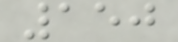150
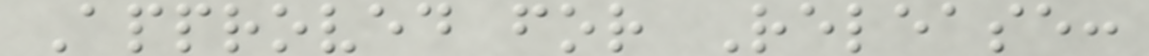Approved for Release:
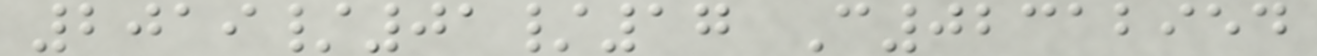2019/01/17 C02312954
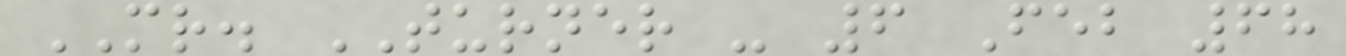MR. TURNER - 6 Feb 68
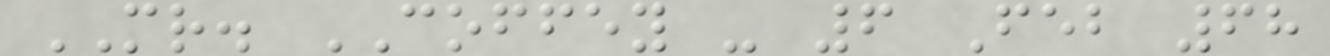MR. COFFEY - 6 Feb 68
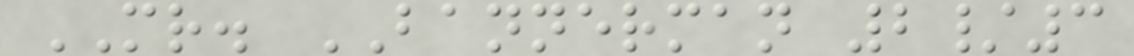MR. BANNERMAN 2/3
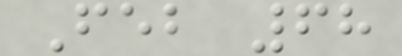Feb 68
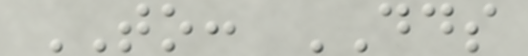TO: DDS
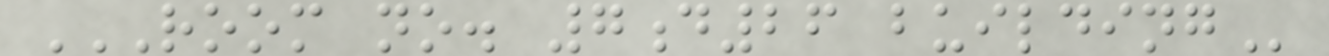ROOM NO. 7D26 BUILDING
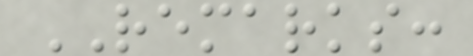REMARKS:
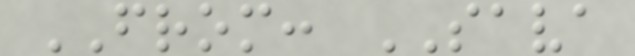FROM: SAVA
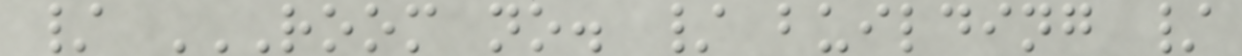/ ROOM NO. / BUILDING /
